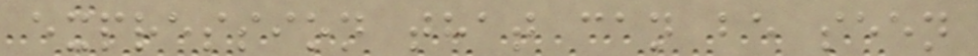expression that can be seen
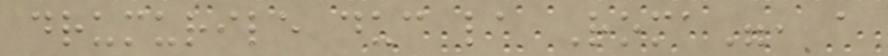drumurile duc la Roma", a
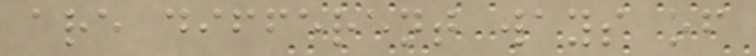are different ways of
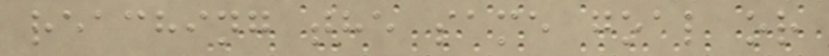reaching the same goal or
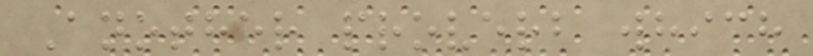Another proverb which
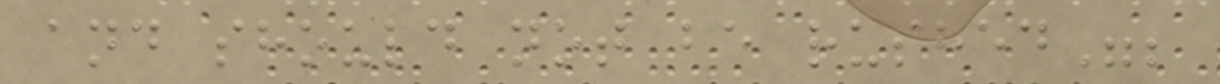and should not be rushed";
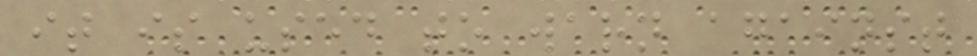it is used to warn against
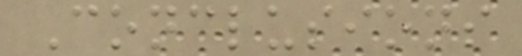Conclusions
